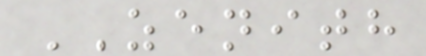ZENITH
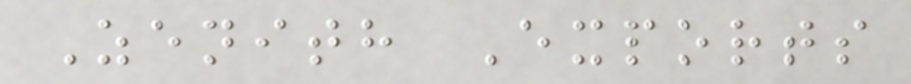Zenith Exports
